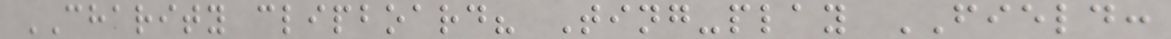CHARITY clipboard? Ting-play FIELD:
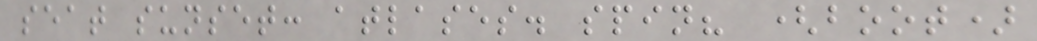seat sunset: atlases. spin? (boot)
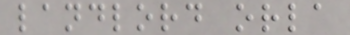landlord orla
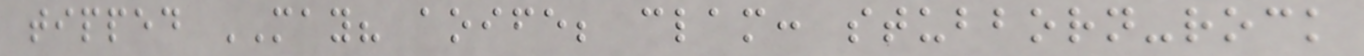tipped MAY? aoife; clam: stubborn-rock
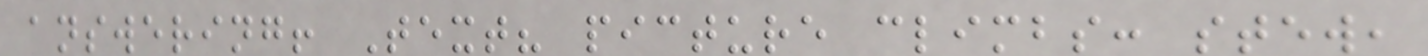answering! Text? picture climbs: stew,
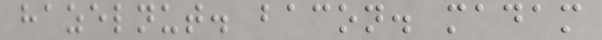hazelnut. bacon. madam
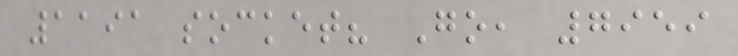1191 socket? Go, 7959
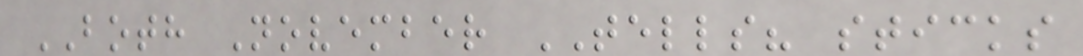BOTH November TELLS? sticks
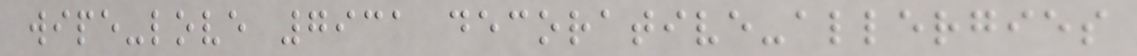wipe-love 7931 decorative-allergies
